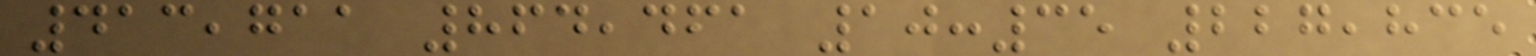413,711 864,461 10:35 227,835
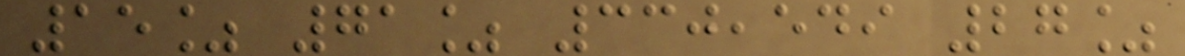15% 71% 330,549 27%
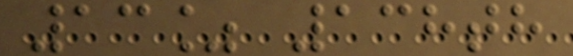13% 138th
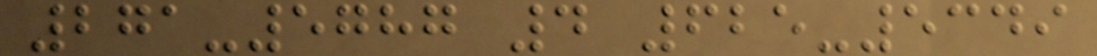271-5787 4 625-5349
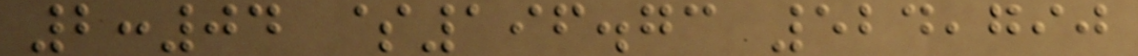2:04 $196.73 524,790
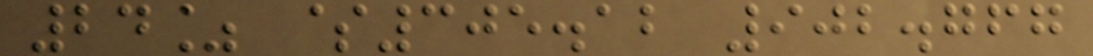24% $305.12 902.767
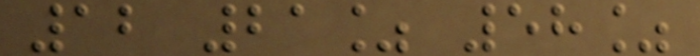12 21% 58%
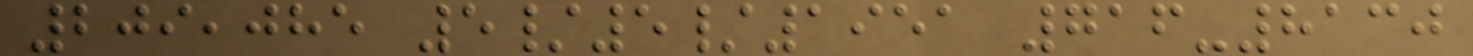209,085 5/5/1951 716-8130
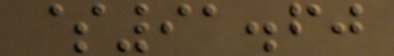$91.60
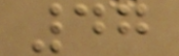47
